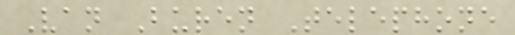Van Buren Telephone
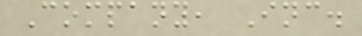Company, Inc.
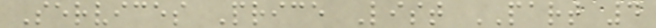Services Price List PART 4
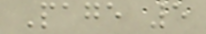Page 5
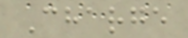Charge
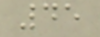45
